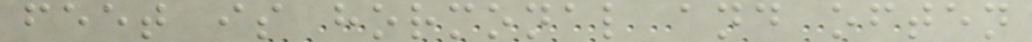feet is hormonal and often
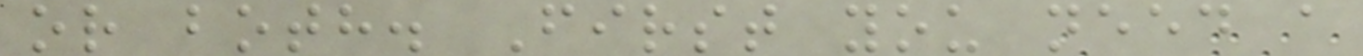or both. First you need a
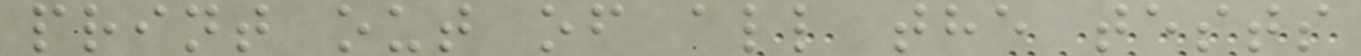print out of all the tests
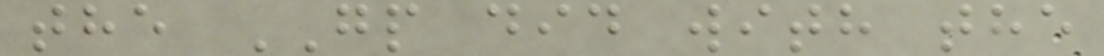the GP did with the
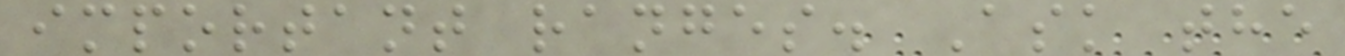important ranges. Ask the
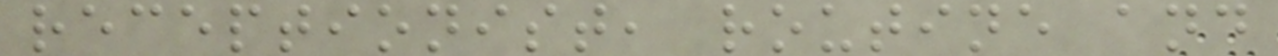receptionist, routine and
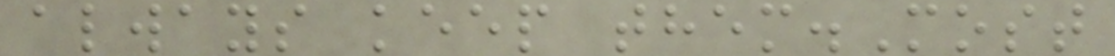always keep them.Most
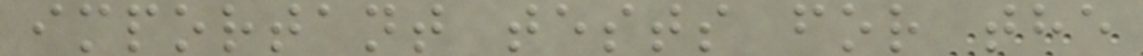important tests for the
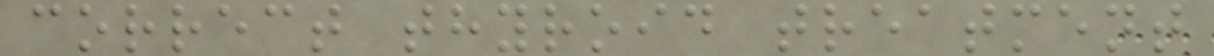correct thyroid treatment
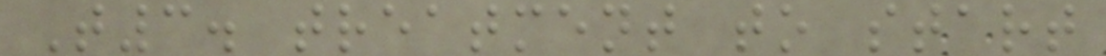T3. treatment to start
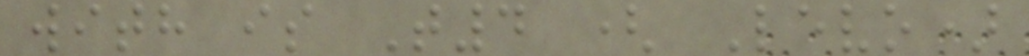with is T4 ( Levo)
